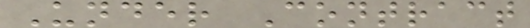Under Contract
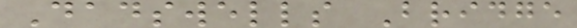Dadswells Bridge
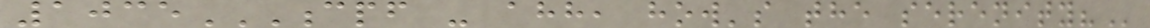1035CPF - AHH, HOW'S THE SERENITY?
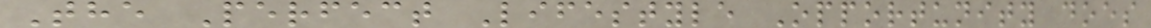The Perfect Lifestyle Opportunity does
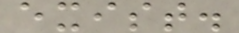exist.
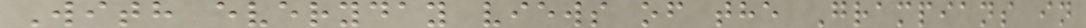With everyday views of the Grampians in
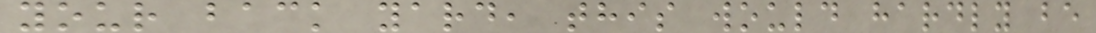your back yard, this would hardly be
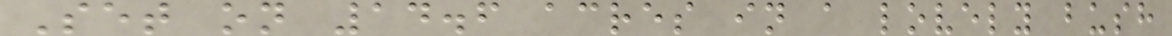Set on 14.6 acres in a lovely bush
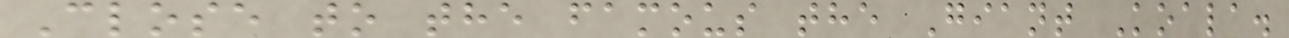Close to the famous the Giant Koala.
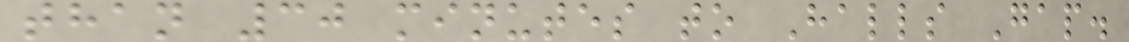than 30 minutes to Halls Gap.
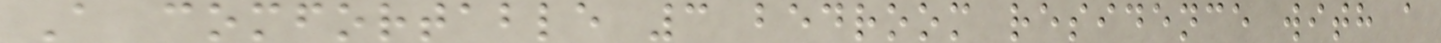A comfortable 3 bedroom residence with a
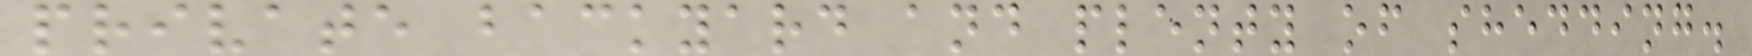private backyard and plenty of shedding.
